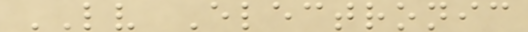LV Electronic
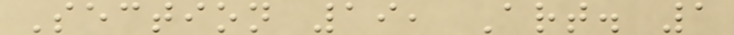Section 19, Art. 1
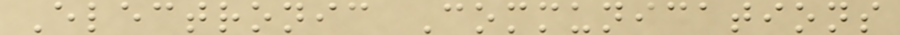Electronic Communications
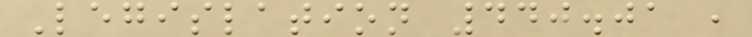Legislation 440.01 ,
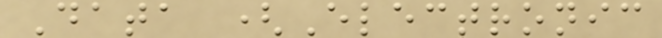Data (Electronic
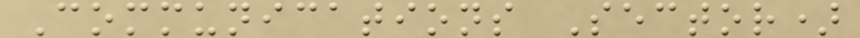Communications Sector)
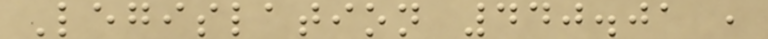Legislation 440.01 ,
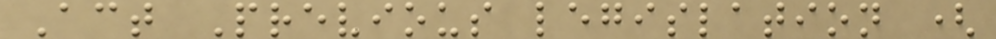Act Previous legislation (
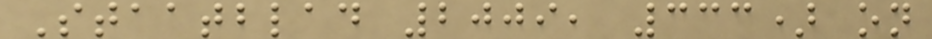Staatblad 2009, 333) on
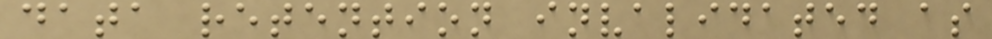data retention invalidated as
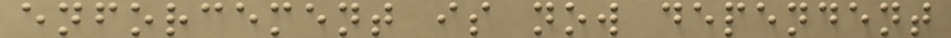enforcement is now dependent
